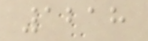1218
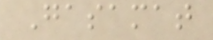Gasamat
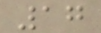17
